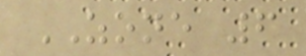ZONE 6
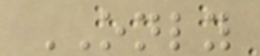ONLY
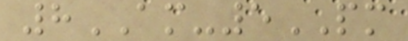8AM-5PM
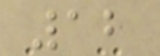12
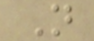N
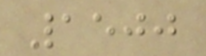1500
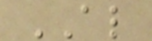AL
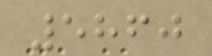5860
